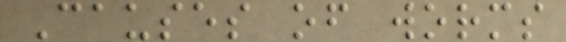Causes of worms
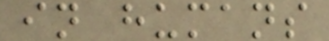in humans
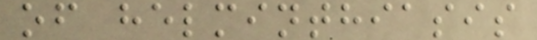of helminthiasis
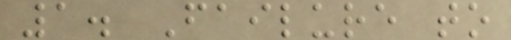1. Failure to
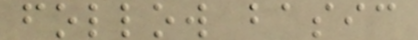follow basic
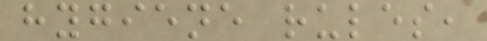hygiene rules,
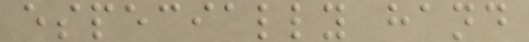especially hand
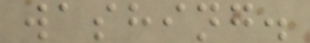washing.
